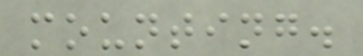mounting.
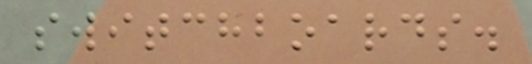switchboards.
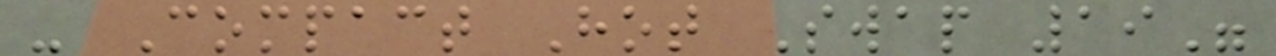- Compact Hot Swap 19"
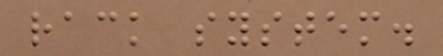rack system.
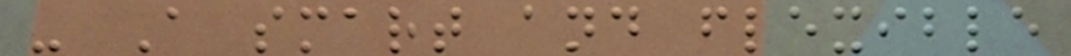- A smart and flexible
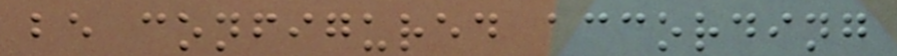be configured according
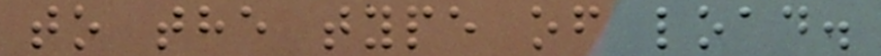to the type of load.
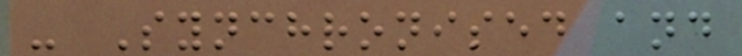- Synchronised and
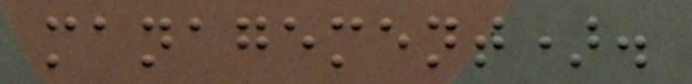management).
